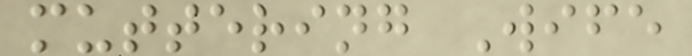muttering Wife
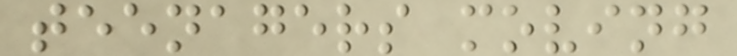teenagers moving
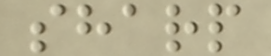sharp
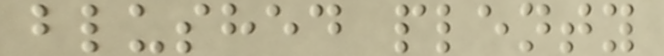blushed plenty
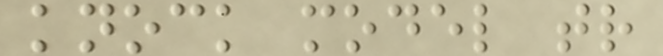knock model tr
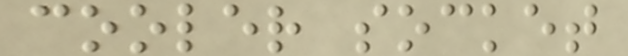cooler socket
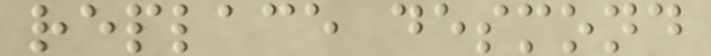replace desmond
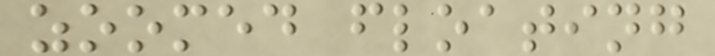zoomed floating
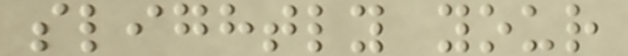slightly your
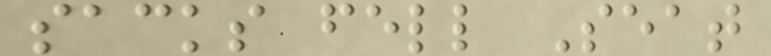sacks fell Seat
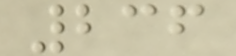236
